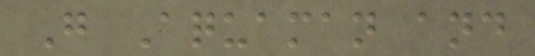G Aquaman and
